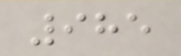985
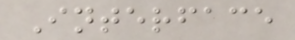Interface
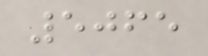5065
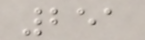251
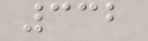332
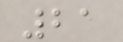21
